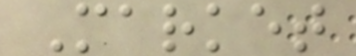Market
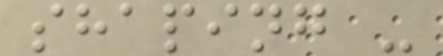shaping -
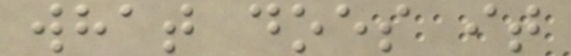what does it
